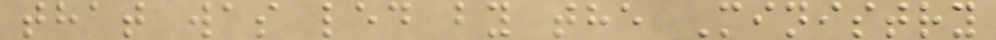that was led by the Ministry
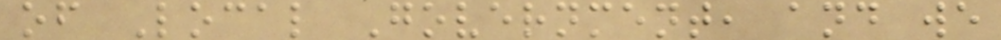of Local Government, and we
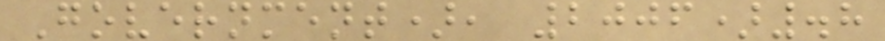Government), 2006).8
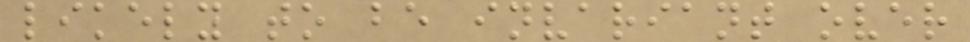likely to be invariant over
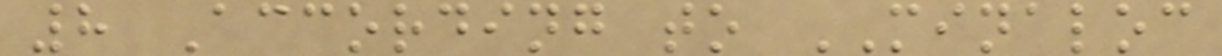8 According to MINALOC
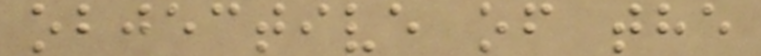objective of the
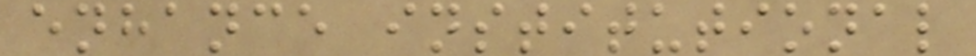enhance institutional
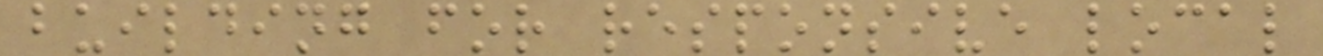building for responsive local
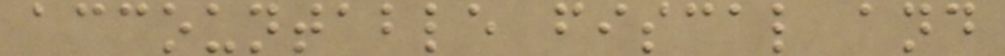accountable fiscal and
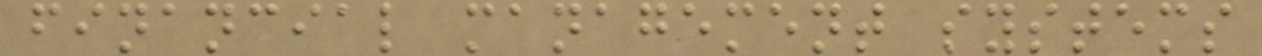financial management systems
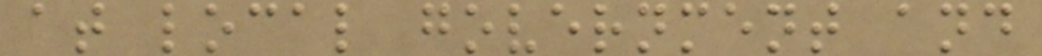at local government and
